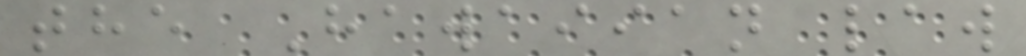the Hawaiian law
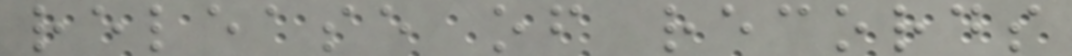release of records
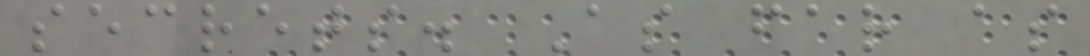secrets. As far as
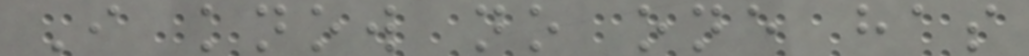I know no one has
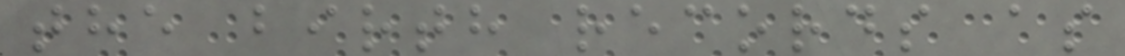the birth records as
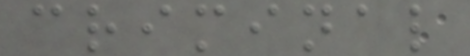criminal
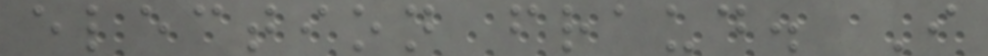election fraud. I
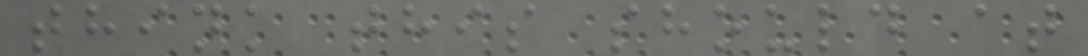think this should at
